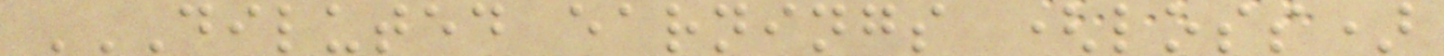DILUTED EARNINGS (LOSS)
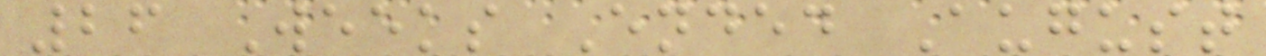26 Weeks Ended August
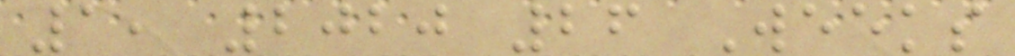1, 2020 26 Weeks
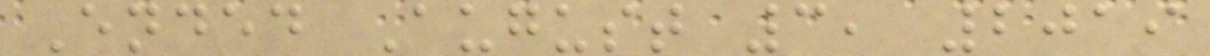Ended August 3, 2019
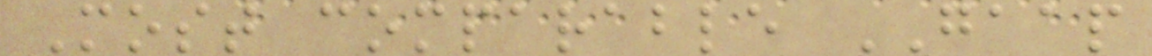Most comparable GAAP
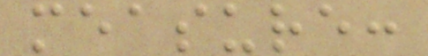measure:
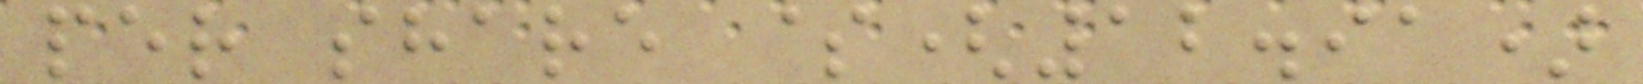per share $(12.91)
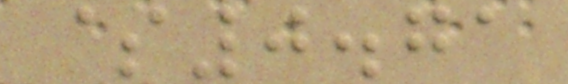$0.71
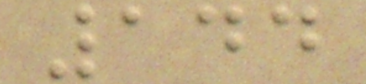144
